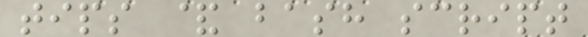tips & bash script
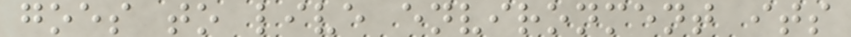goes to live environment its
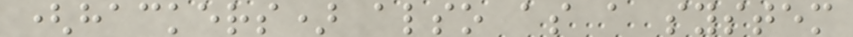(hackers) also as a system
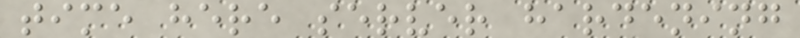time here server hardening
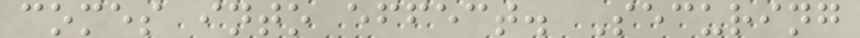comes into effect. Securing
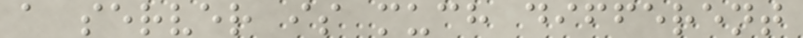a server is much different
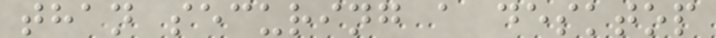than securing a desktop
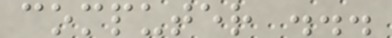computer ...
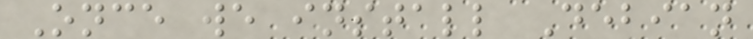Once we install Debian
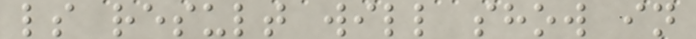ls result will show in
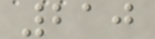210
